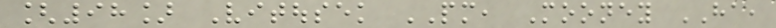[98] Vitousek PM, Mooney HA,
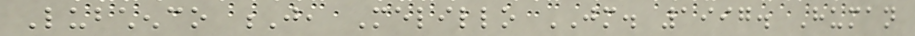Lubchenco J, Melillo JM. 1997. Human
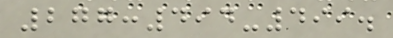277:494-499.
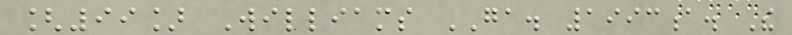[99] Williams GA. 1993a. The
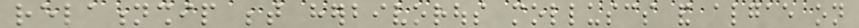relationship between herbivorous molluscs and algae on
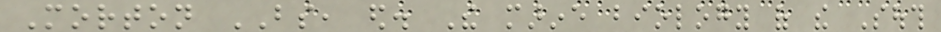Morton BS, ed. The marine biology of the South
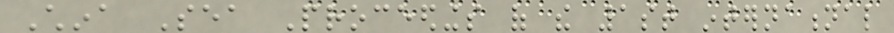China Sea Proceedings of the 1st international
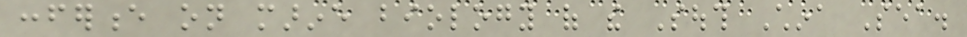conference on marine biology of the South China Sea.
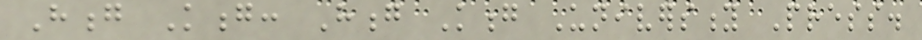Hong Kong: Hong Kong University Press.
